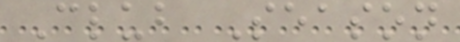Club Season
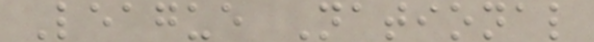League National
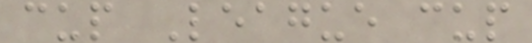cup League cup
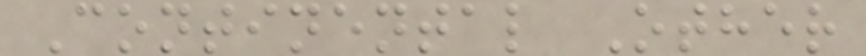Continental Other
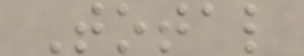Total
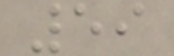59
